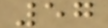57
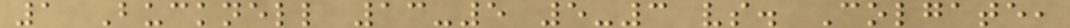1 Bucknell 13-5 5-3 vs. Colgate,
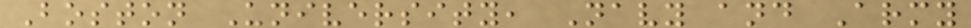Boston University, Navy and Army
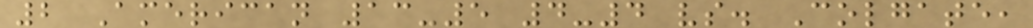2 American 13-5 4-4 vs. Colgate,
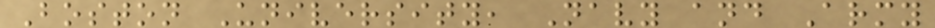Boston University, Navy and Army
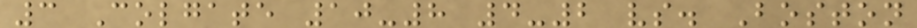3 Colgate 10-8 4-2 vs. Boston
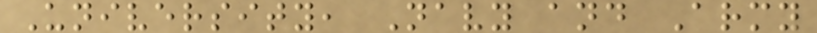University, Navy and Army
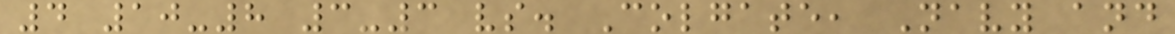4 10-8 3-3 vs. Colgate, Navy and
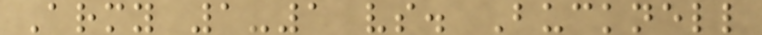Army 1-1 vs. Bucknell
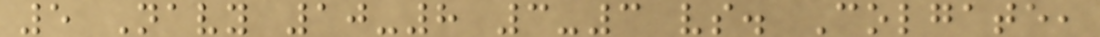5 Navy 10-8 3-3 vs. Colgate,
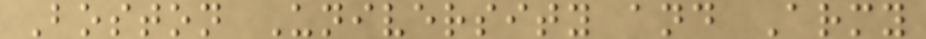Boston University and Army
